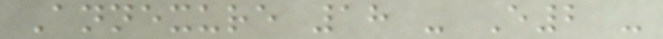Annexure 18 - E2 -
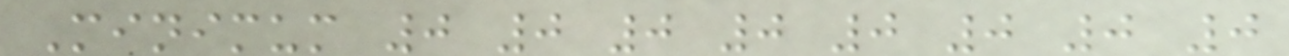Minimum 0 0 0 0 0 0 0 0
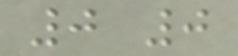0 0
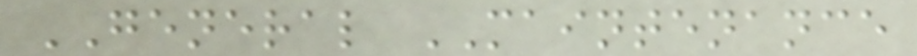GENERAL MAINTENANCE
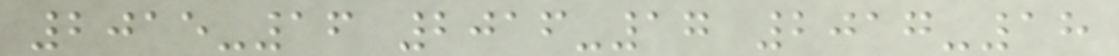2015-16 2016-17 2017-18
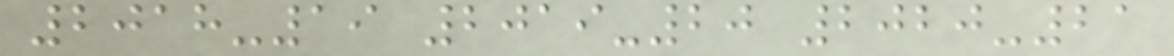2018-19 2019-20 2020-21
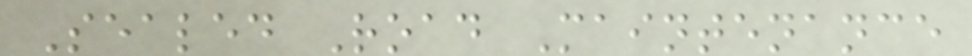Sealed Road Maintenance
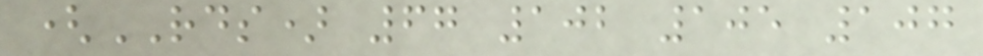(RDS) 67 102 105 107
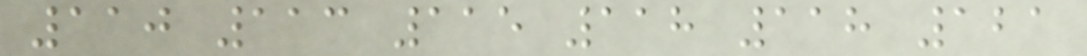110 113 115 118 118 121
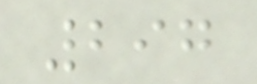297
